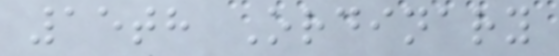15th Ordinary
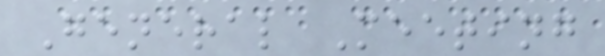General Meeting
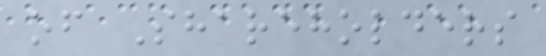of Shareholders
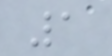1
